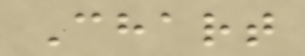Chart
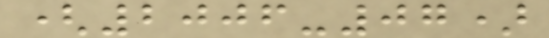(2006-07)
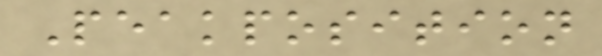Peakposition
